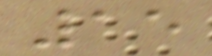15
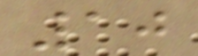10
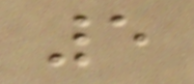5
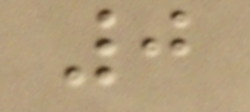0
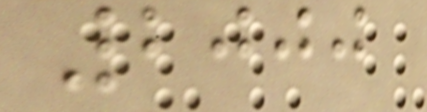2000
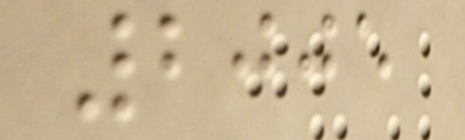2005
